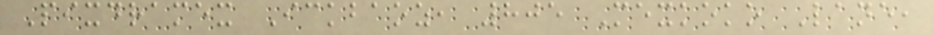Pixdramex Ickbaoz, 805 Mexkoko Lane,
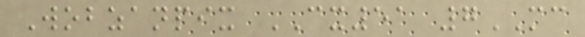Wobzanpix CX51 7MC
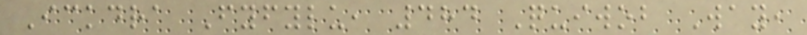Ickdra Fyfylu, 484 Quiwob Way,
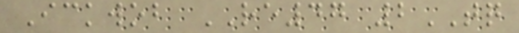Ickwob RE47 2TQ
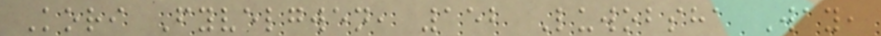Kori Fyvelgwen, 152 Luwobsha Way,
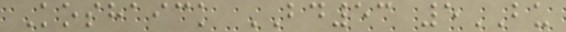Koshaick BD53 5BU
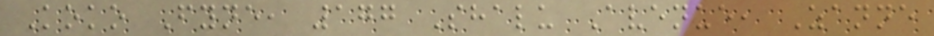Koko Fyne, 177 Shalu Avenue, Zanne
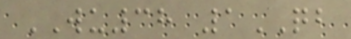WU38 1QB
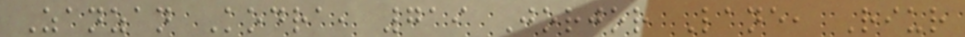Zanzan Kodra, 719 Jorjor Lane, Riur
